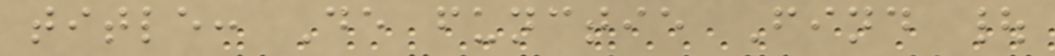title: De functie Find |
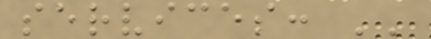services: ''
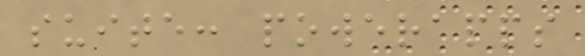suite: powerapps
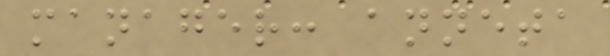manager: anneta
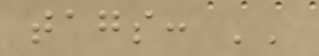tags: ''
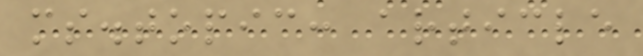ms.topic: article
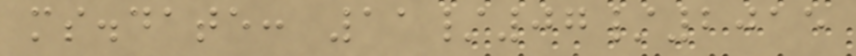ms.date: 11/07/2015
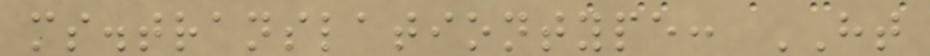ms.translationtype: HT
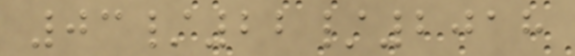03/22/2018
